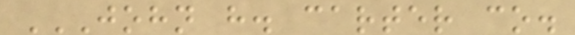JOHN H. CARTER CO.
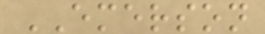EMERSON
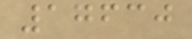17630
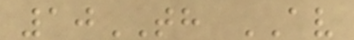10TH AV
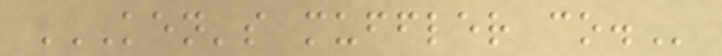KEN'S MUFFLER CO.
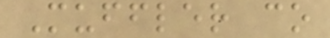Muffler co
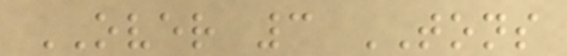OVER 3 TONS
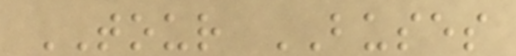TOUR BUSES
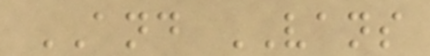AND VANS
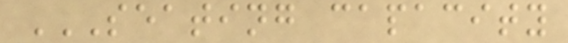SEATING CAPACITY
